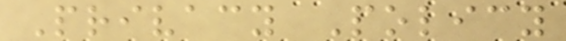Privacy Policy
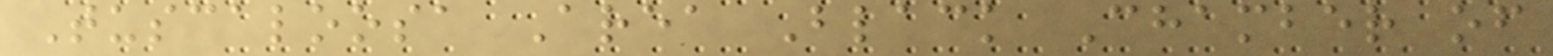Tuscaloosa Area Black Chamber of
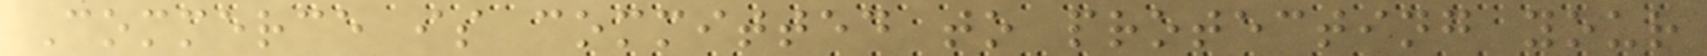Commerce is committed to protecting your
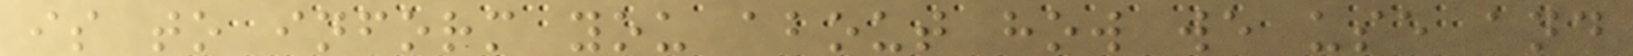is to inform you about how we use and
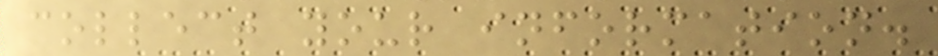collect your information.
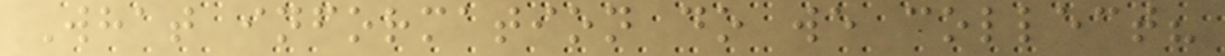What information do we collect?
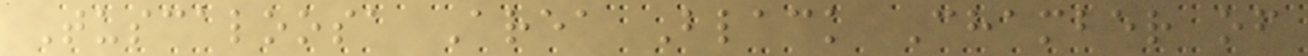Tuscaloosa Area Black Chamber of
